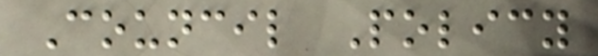Council Policy
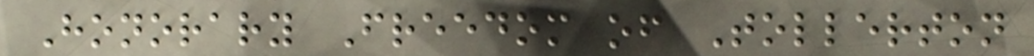Honorary Freedom of Tollerton
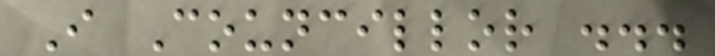I Councillor ...
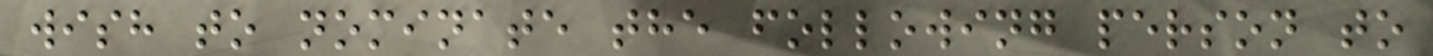wish to nominate the following person to
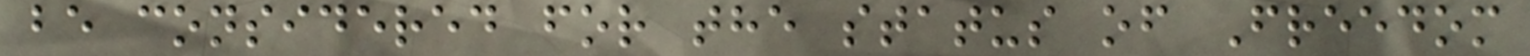be considered for the status of Freedom
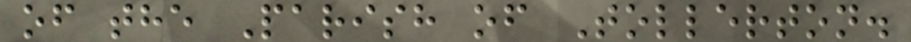of the Parish of Tollerton.
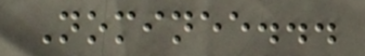Nominee...
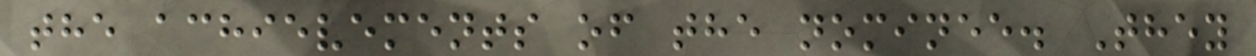the achievements of the nominee. They
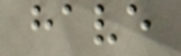have
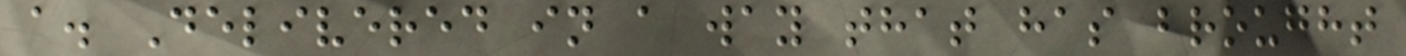a. Delivered in a way that has brought
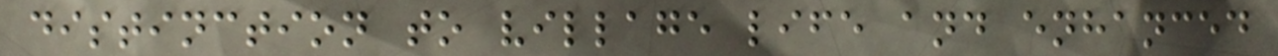distinction to village life and enhanced
